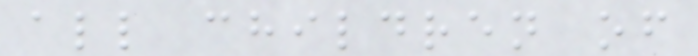all children of
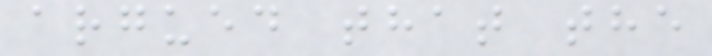argued that the
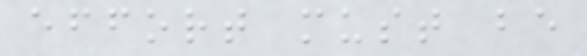effort must be
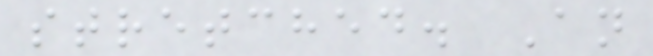stretched. An
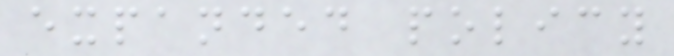expanded policy
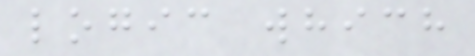logic which
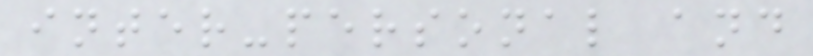inter-personal and
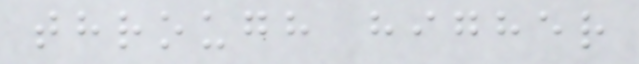through higher
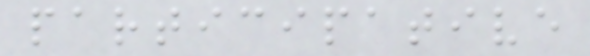participative
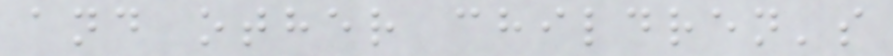and other children's
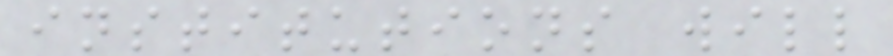institutions will
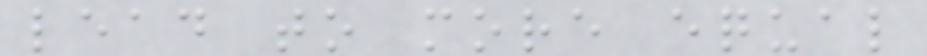lead to more equal
